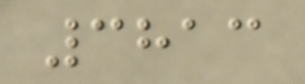3813
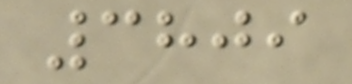3809
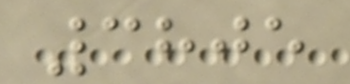3805
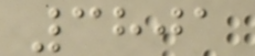3801
